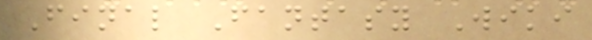Final Fantasy Wiki
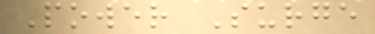Power Surge
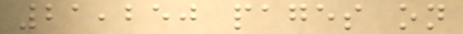21,250 pages on
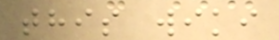this wiki
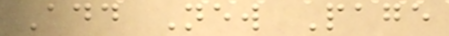Add New Page
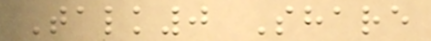Talk0 Share
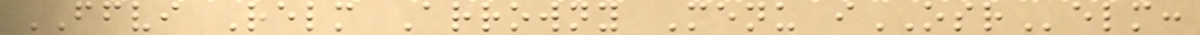FFVI Relm Arrowny Menu iOSRelm:
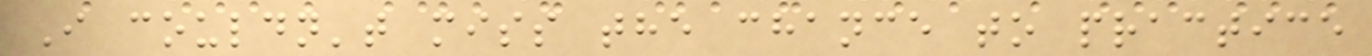I couldn't miss the chance to practice
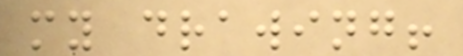my drawing!
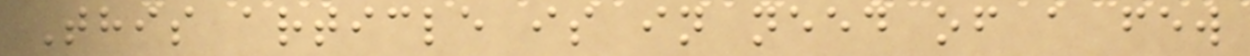This article is in need of a few
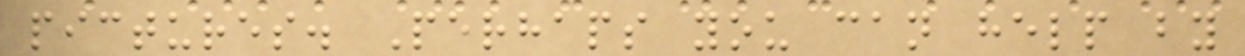pictures. Perhaps you can help by
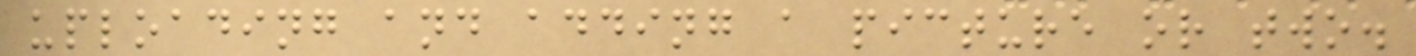uploading and adding a picture or two.
